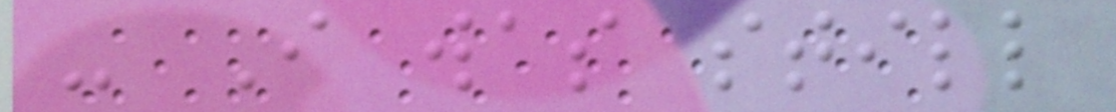- I was still
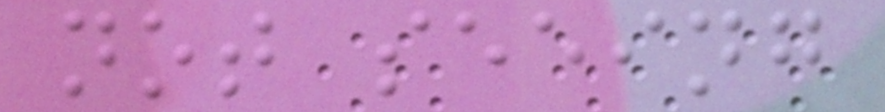not seeing
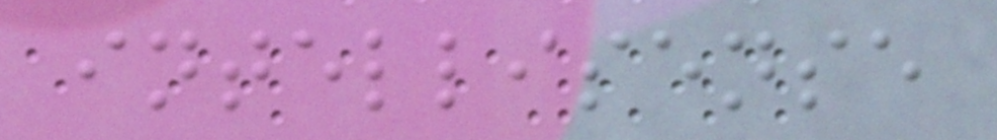intellisense
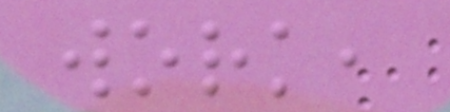work,
